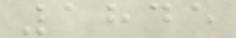1845
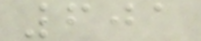601
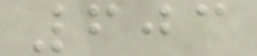603
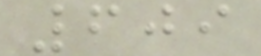609
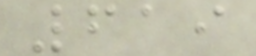619
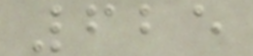625
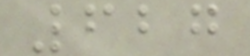627
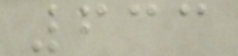633
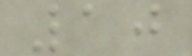10
